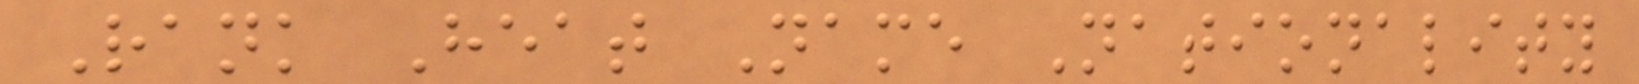Rank Heat Name Nationality
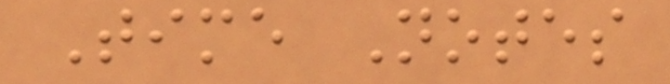Time Notes
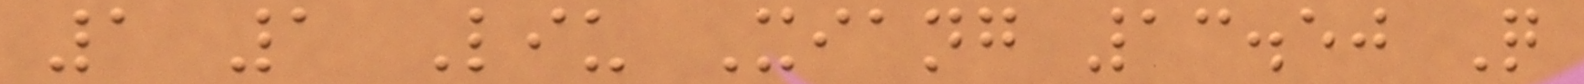1 1 Liu Xiang 13.50 Q
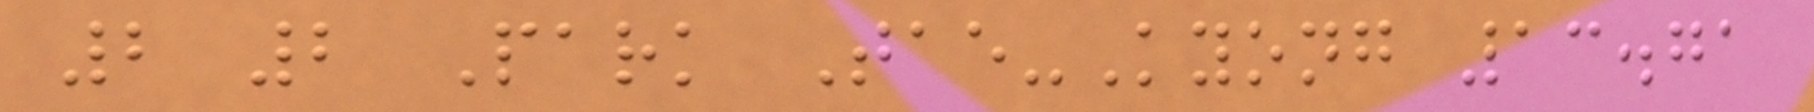2 2 Park Tae-Kyong 13.71
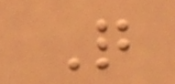Q
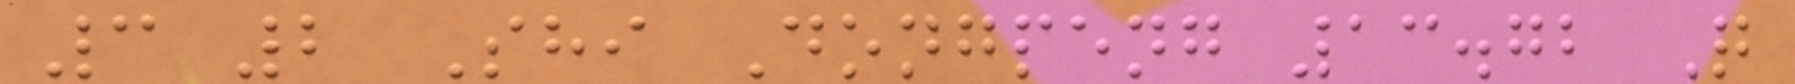3 2 Shi Dongpeng 13.72 Q
